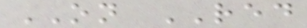ON RED
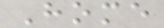Home
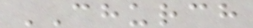CHURCH
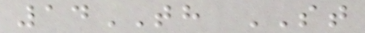14TH ST
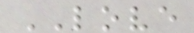LOVE
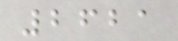2621
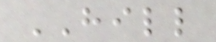HILL
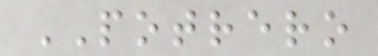POTRERO
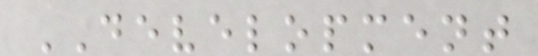DEVELOPMENT
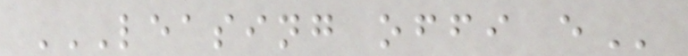LEASING OFFI E
